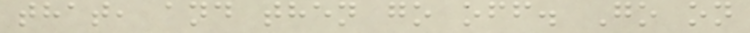that, and then go off. Go on
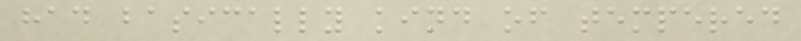had basically kind of tempered
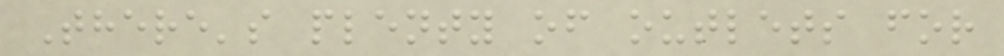There's plenty of outlets for
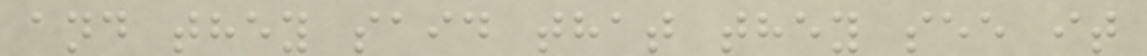and they said that they see it
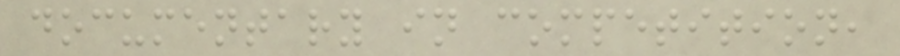documentary in competition,
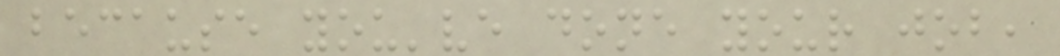because you've done your job,
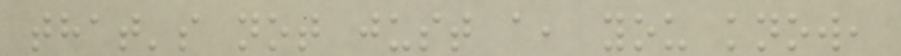that's not just a, you know,
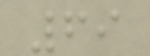69
